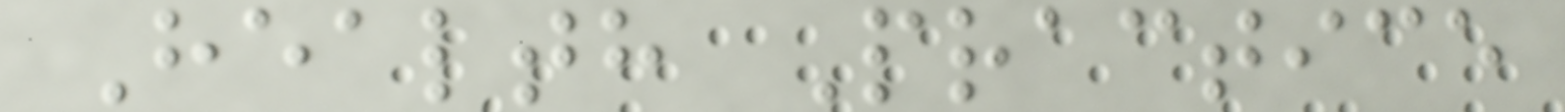Health Practice
